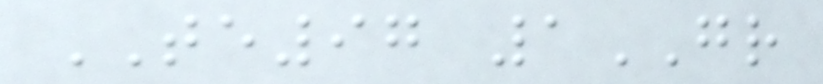TE97 1GR
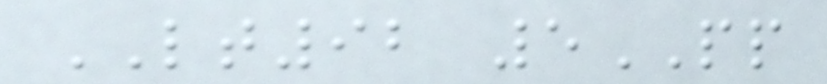LT92 5PP
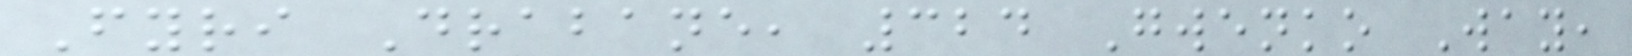Fyri Drabane, 324 Gwenko Way,
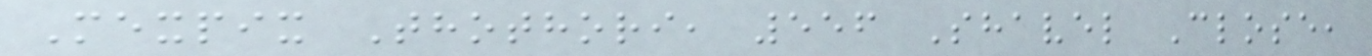Mexpix Thothori, 556 Shavel Close,
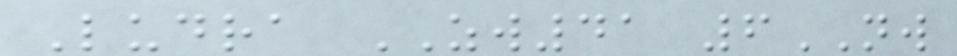Ludra ZW41 6NW
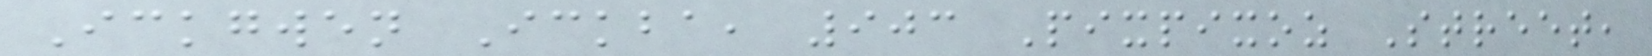Ickgwen Ickba, 903 Pixpixoz Street,
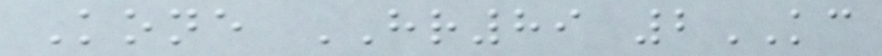Kone HR89 2KC
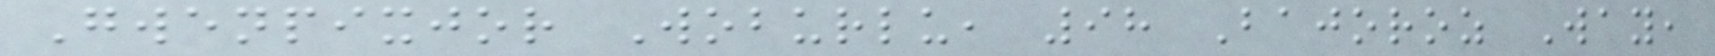Gwenpixjor Woburlu, 98 Bajoroz Way,
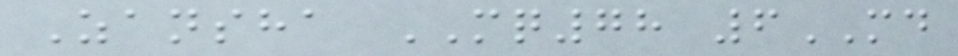Zansha MQ78 6MD
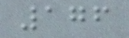176
